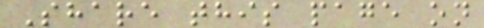Share this page on
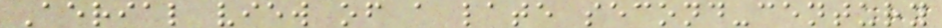Aerial view of a late second-century
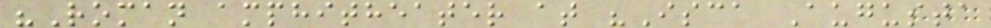"Roman amphitheater at "Isca Augusta
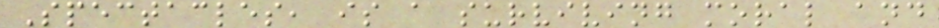Spectacles, is a surviving moral and
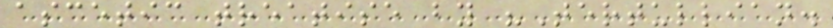ascetic treatise by "Tertullian.
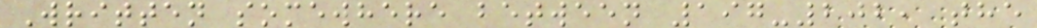Written somewhere between 197-202, the
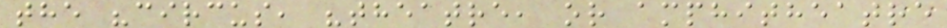the "circus, "theatre, or amphitheatre
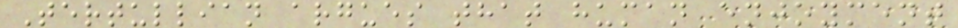Tertullian argues that human enjoyment
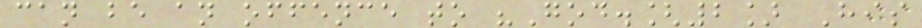can be an offence to "God.[2] His
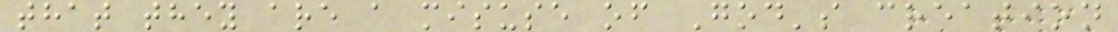that they are a misuse of God's creation
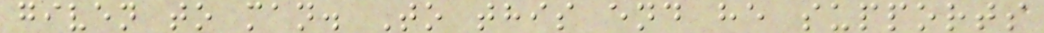given to man. To this end he supports
